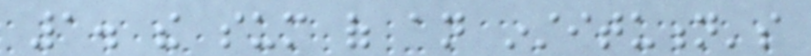1. the sum of an institution's
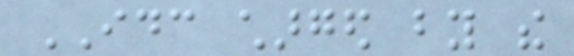IDC charged by the
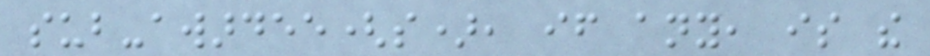sub-awardee(s), if any, is the
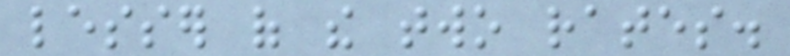lesser of the two rates.
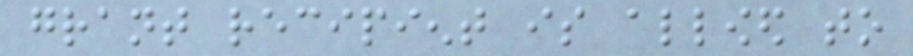grant recipient is allowed to
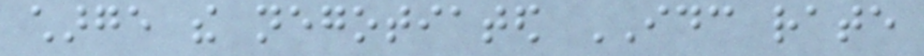charge the negotiated IDC rate
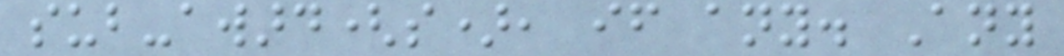sub-award(s), if any. Any
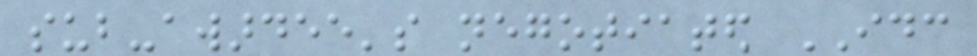sub-awardee's negotiated IDC
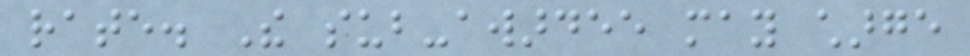rate. The sub-awardee may charge
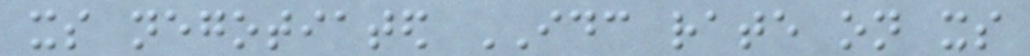its negotiated IDC rate on its
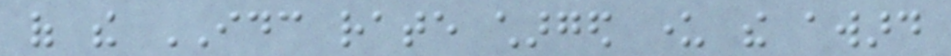of the IDC rate charged under the award
